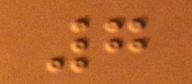7
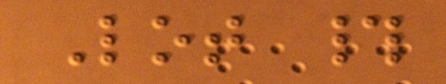Lot #
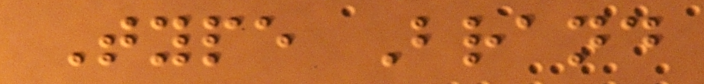Type Brand
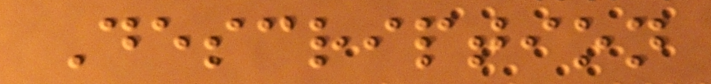Description
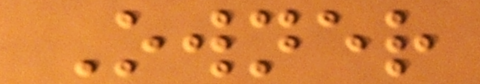Owner
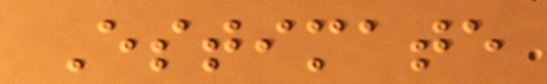Estimate
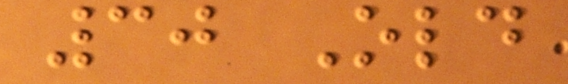30 Old
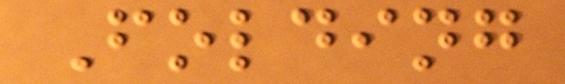Folding
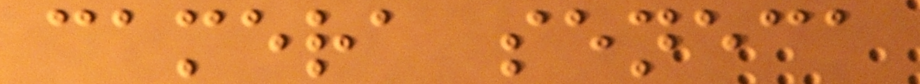camera seneca
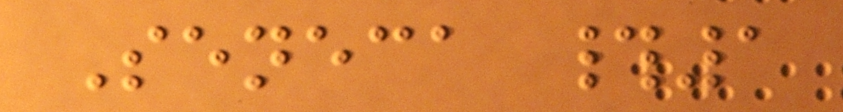Seneca #1
